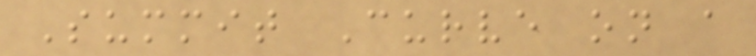Summit Curve on a
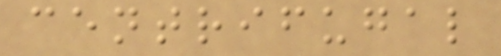centrifugal
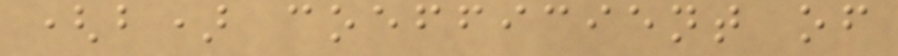(b) coefficient of
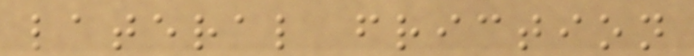lateral friction
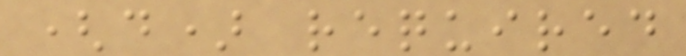(d) required
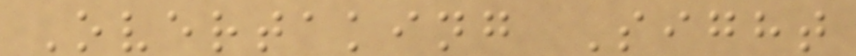Overtaking Sight
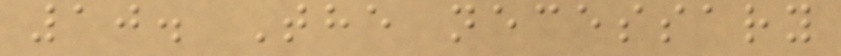10. The necessary
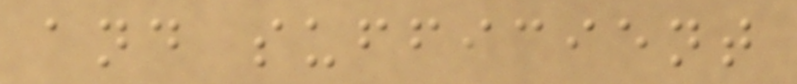and sufficient
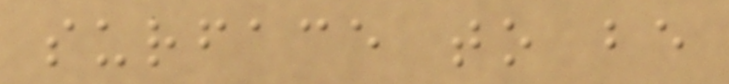surface to be
